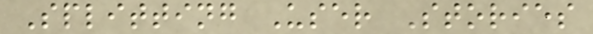Splitting User Stories
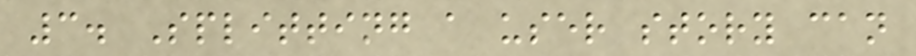3. Splitting a user story can
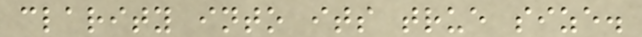clarity into its true size.
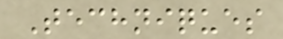Techniques
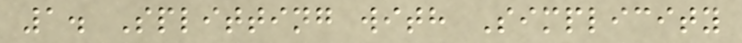1. Splitting with Simplicity
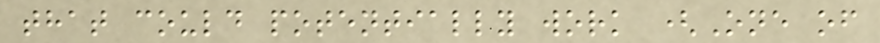that could potentially work (One of
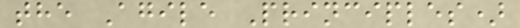the Agile Principles)
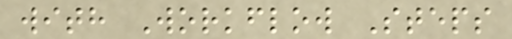with Workflow Steps
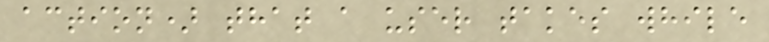action) that a user takes while
